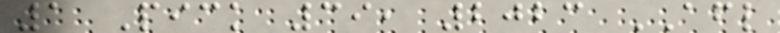1 Pick 39, 2023 AFL
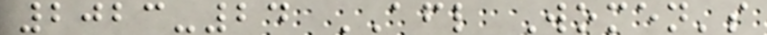2023-24 AFL Women's
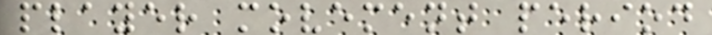player movement period
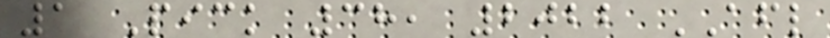1 Pick 38, 2022 AFL
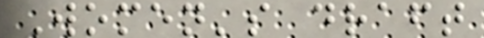Women's draft
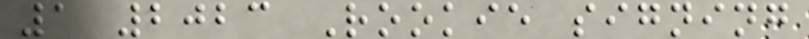1 2023 Rookie signing
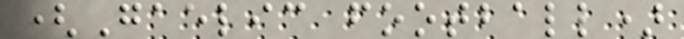(Gaelic football)
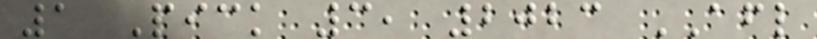1 Pick 3, 2023 AFL
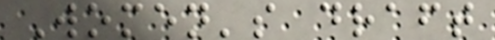Women's draft
